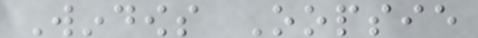Windows Oopsie
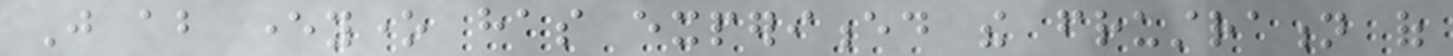Just about everyone has experienced the frustration of
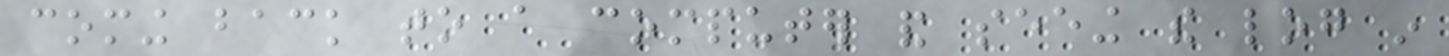coming back to a computer and seeing the log in
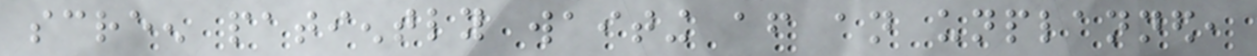screen patiently waiting after an unplanned,
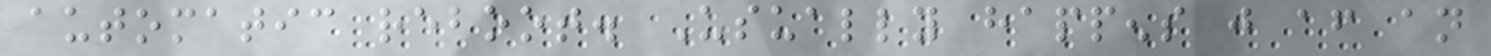automatic reboot. Usually happens just after an
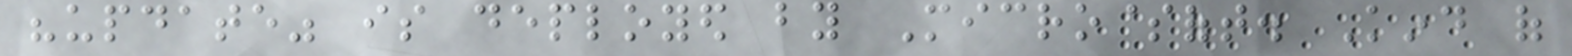"update" is deployed by Micro$oft. Kind of
